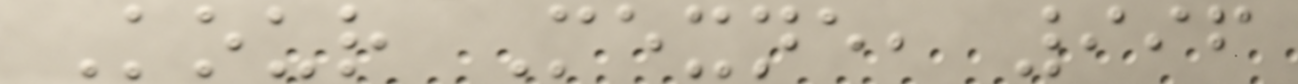Kour Mexne, 996
